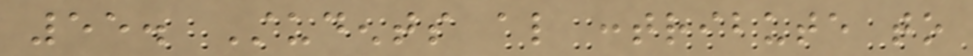55. Students also contribute to
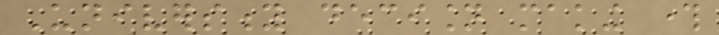University decision making through
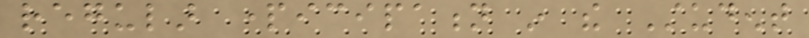regular participation in the Student
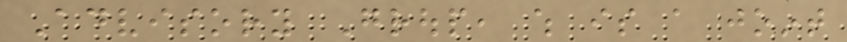Advisory Group, which is a joint
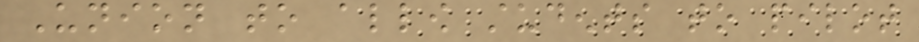Union to allow students to pilot
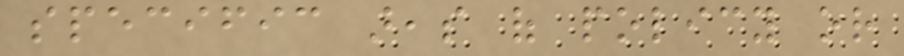specific areas of policy or
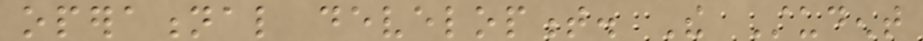operational development. The Student
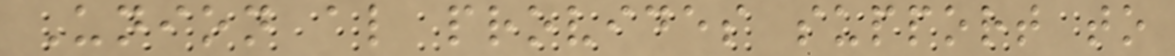Union also provides support to
